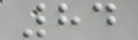84
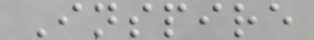Inspire
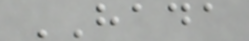HADA
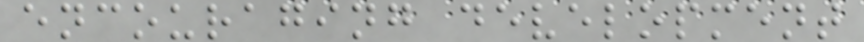encouraging development
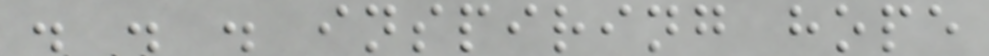. . . inspiring hope
